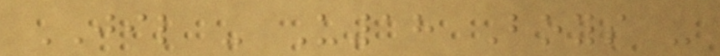JIL - U18 Boys -
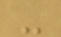-
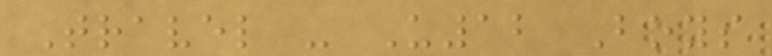Travel - U12 Boys
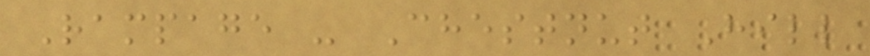Rampage - Chestnut Hill
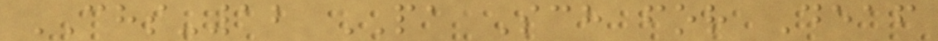CHS-12 PA Sch for Deaf
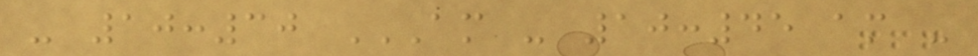- 10:30 AM - 10:45 AM -
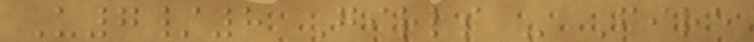U7/8 Girls - Fire
